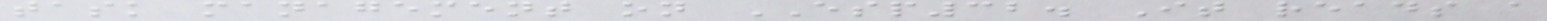task management on ESP32. It reads a
